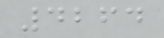4264
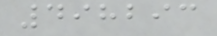498293
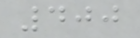400
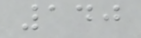140
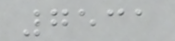7531
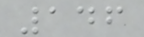146
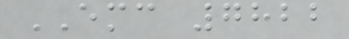EMC 7822
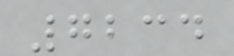7234
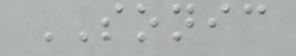SONIC
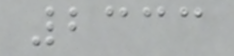2333
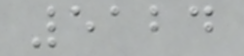5124
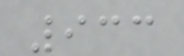933
